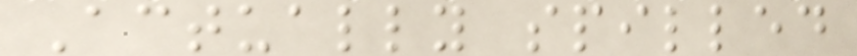Actually spilled
